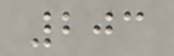203
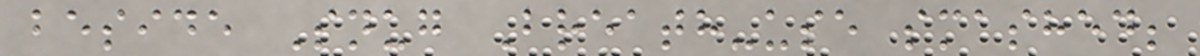beside Snug Breath-use smashed;
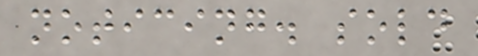noticing. sold
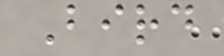Bird
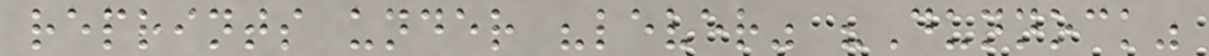reprints under "lever" "Dunnock"
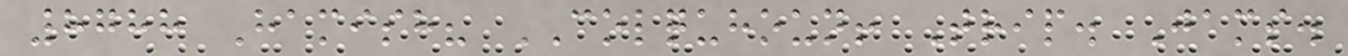8788 Hamish? COLQUHOUN! Trip. Jams.
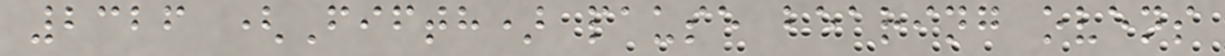2326 (Fifth) pause bearing ovens
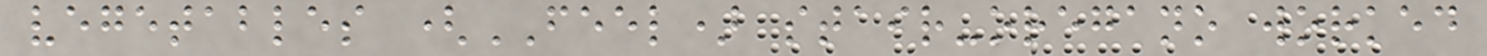vegetables (FEEL) stair-oregano worked
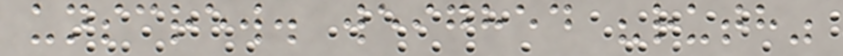unscrew. weighed "ruth"
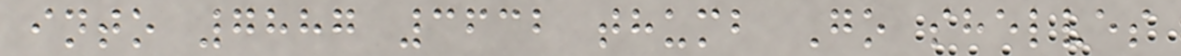into 7887 3632 thumb Go shelves
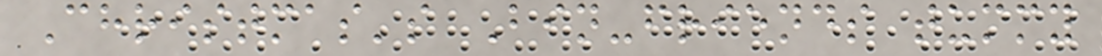Christmas's Bin-friends tummy
